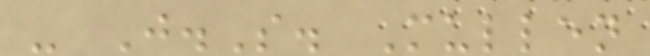- J.S. Mullen
